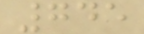745
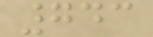743
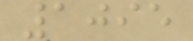1095
